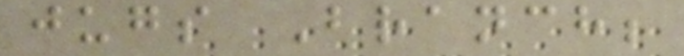jugs Branch;
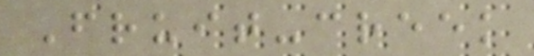Fruit-creek
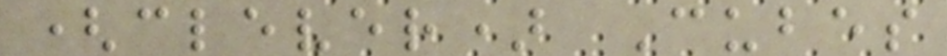(clever) Cubes
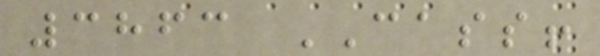3863 CASS!
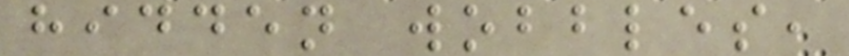hidden wobbles,
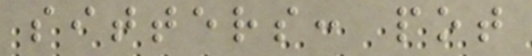sitters: pot
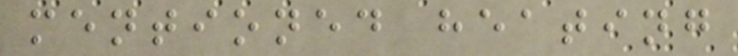mentioned heating
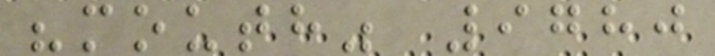"mouth" 9780
